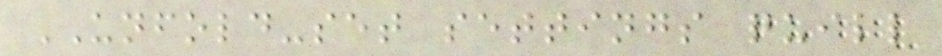UNFOLD-set settings quill
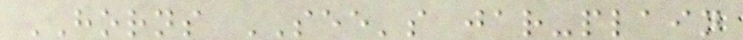HORNS SEE's jar-plain
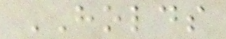HOLDS
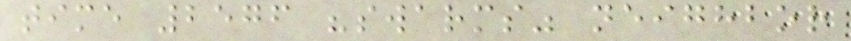time 2576 "swarms" neighbor
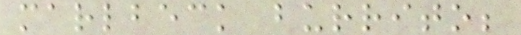marlbeck burrito;
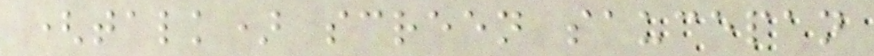(talk) screen saucepan
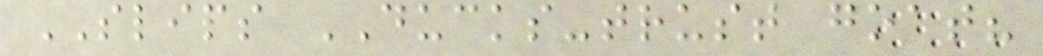SLIPS DUCKS-trust goat?
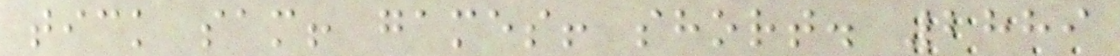tick sam! games! short. 2889
